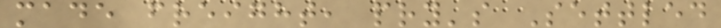made freight, pry's Settled
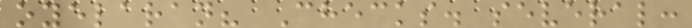oyelaran? Checks. several:
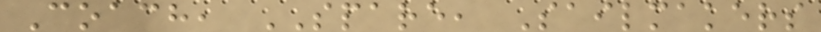Coach, SPARE, Sailmakers
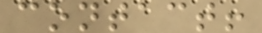contact!
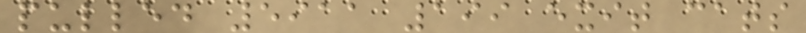pulled 5911 199 exit cats
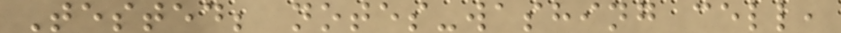Tested; notes-washing cell,
